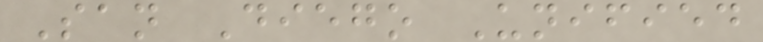San Diego Unified
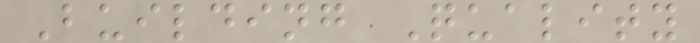Building Quality
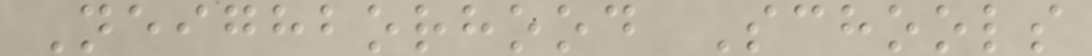Neighborhood Schools
